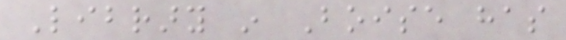Library in Boise has
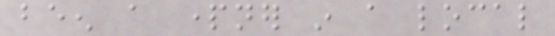been a partner in a local
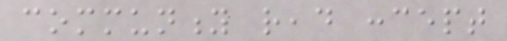community read concept
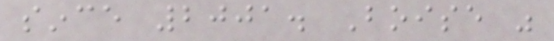since 2001. Boise was
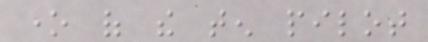one of the ten pilot
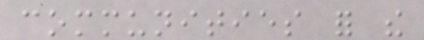communities for the
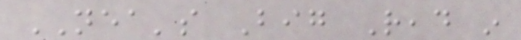NEA's Big Read in
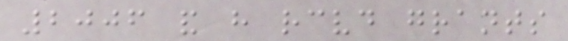2006 and have received grants
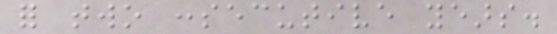for two consecutive years.
